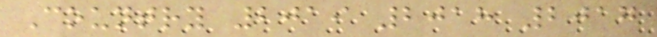Country 2019 2018 2017
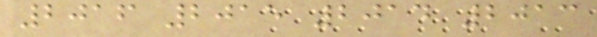2016 2015 2014 2013
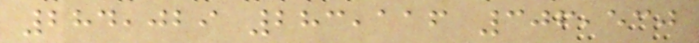284,029 283,116 306,530
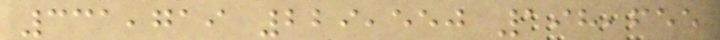331,719 229,550 198,655
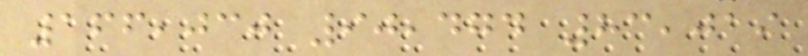166,030 90,474 83,019
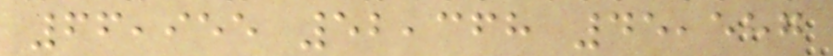66,955 52,368 45,587
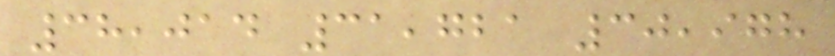38,014 31,721 30,978
